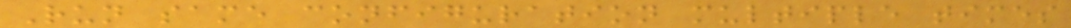Run same configuration multiple times
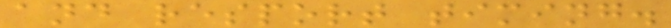and resport timing.
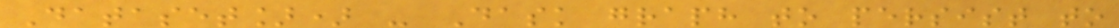Dataset]) - Dask graph to persist to
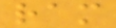ram
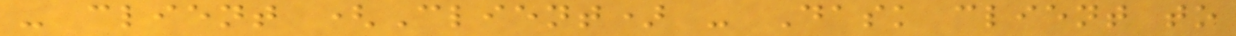- client (Client) - Dask client to
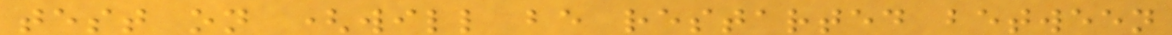test on (will be restarted between
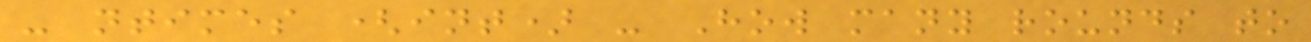- ntimes (int) - How many rounds to
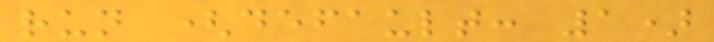run (default: 1)
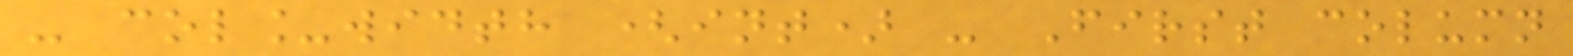- col_width (int) - First column
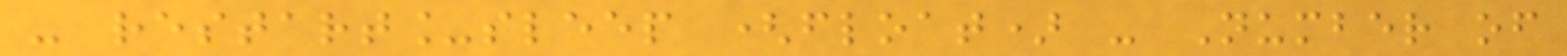- restart_sleep (float) - Number of
